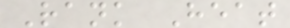Rank Heat
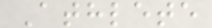Athlete
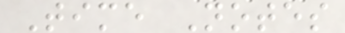Time Notes
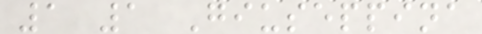1 1 Giuseppina
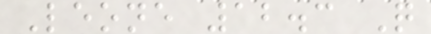Leone 12.3 Q
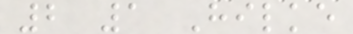2 1 Hilke
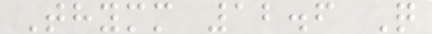Thymm 12.6 Q
